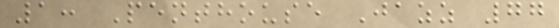1: Penthouse Jazz 77
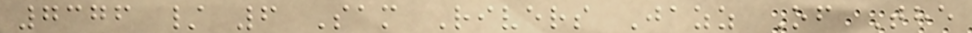7376 / 6 Sam Rivers Jazz Of The
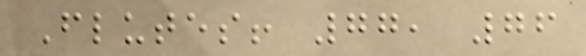Flutes! 77, 76
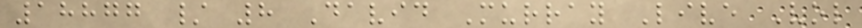18877 / 8 David Murray Live Vol
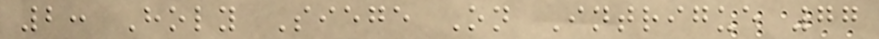2: Holy Siege On Intrigue 77
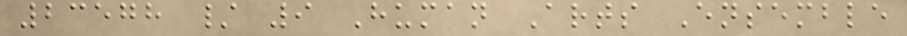23578 / 9 Human Arts Ensemble
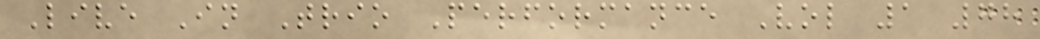Live In Trio Performance Vol 1 78
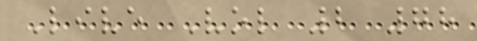Live Vol 2 78
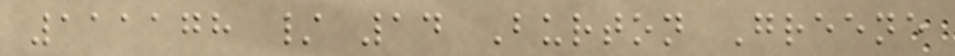111178 / 14 Burton Greene
